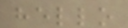hello
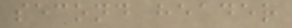second header
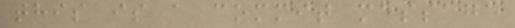this is a commit message
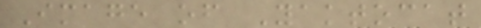Image of Yaktocat
